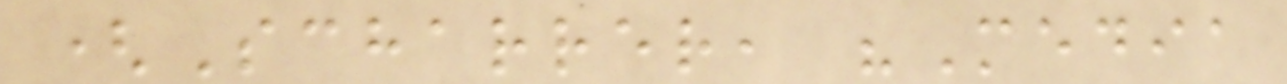(Scharrer, "Media
